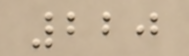220
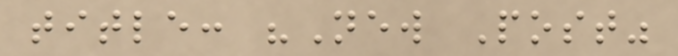title: "New Post"
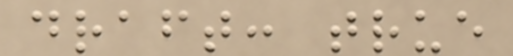draft: true
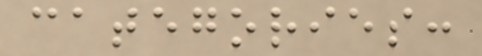categories:
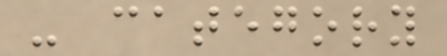- category
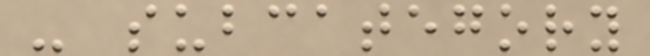- subcategory
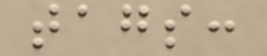tags:
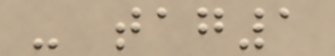- tag1
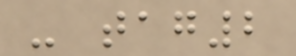- tag2
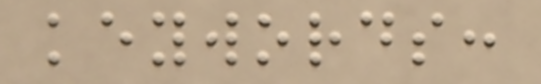keywords:
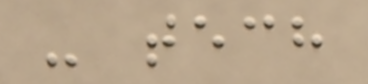- tech
